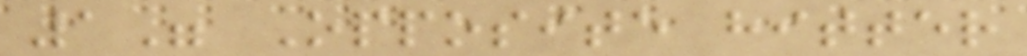1" Opposite hitter
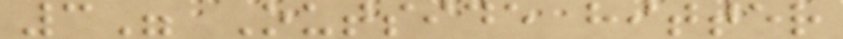3" Outside hitter
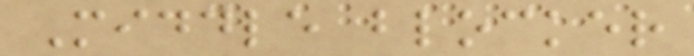Middle blocker
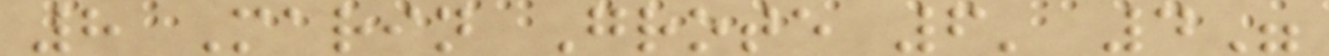8 Marin Grote 6' 4"
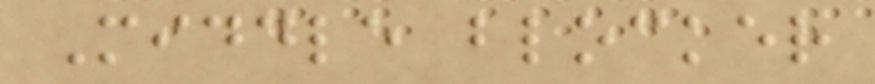Middle blocker
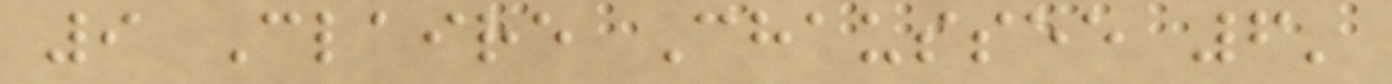9 Claire Chaussee 6'
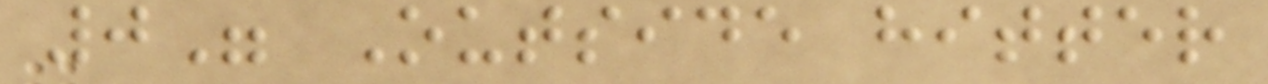0" Outside hitter
